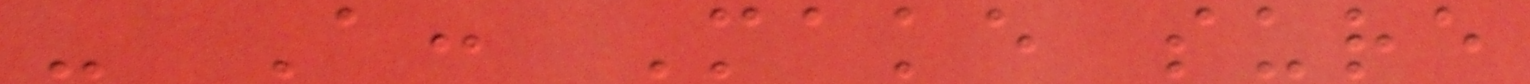- A: Make sure
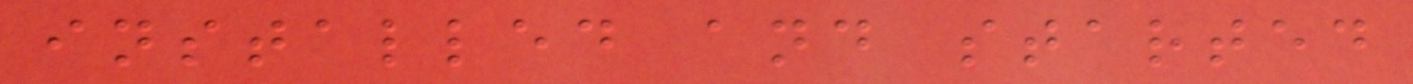installed and started
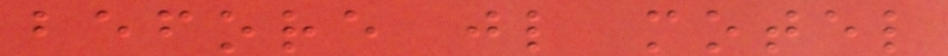before jl motel
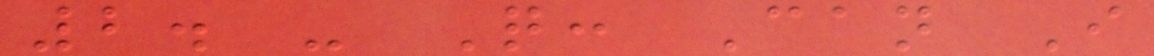2. - Q: Can I
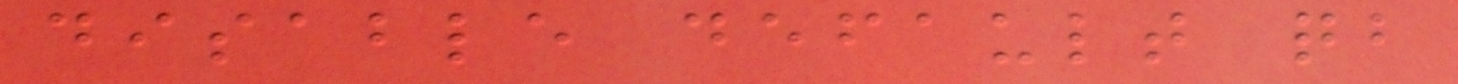disable default qb
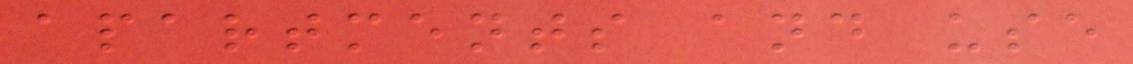apartments and use
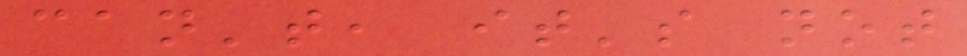can't, it's not
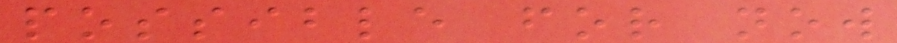possible for now
